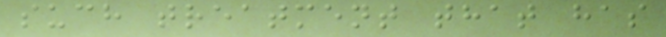such treatment that has
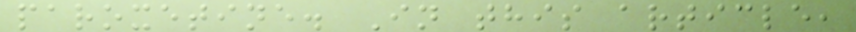paroxetine. In this article,
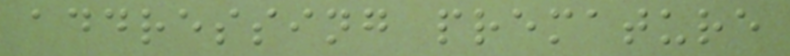addressing premature
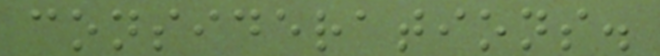considerations.
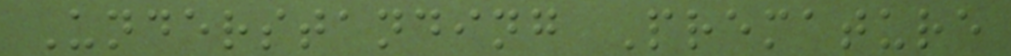Understanding Premature
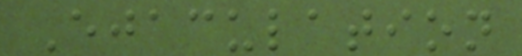Ejaculation
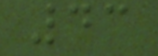43
